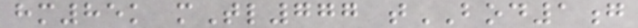hm85k mTl777 tBOD1g
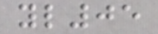yl05
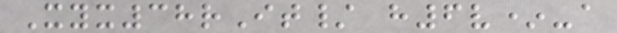Xyx38rIt/ h6v*-a
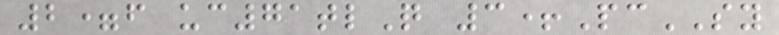2=f uc71tlQ 3+PcSY
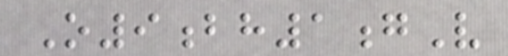O9bh1gV
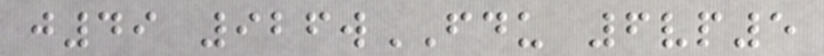j49 926wFDU 6vp5
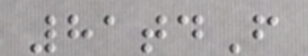81tdF
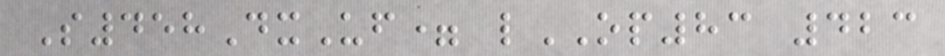S458DxUf= lOP83 423
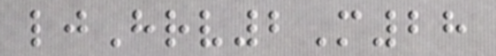ljHrv2M28
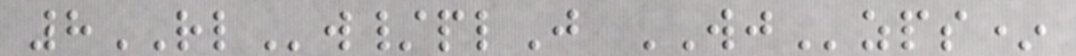8RLw/plJ WJzps*
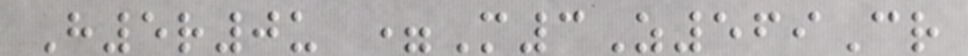H5r0u =M3Z569Cr
